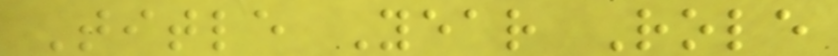Title Year Role
